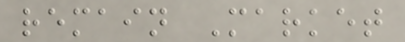remain Market
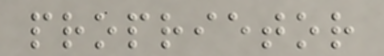proprietor
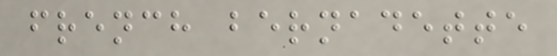french bernadette
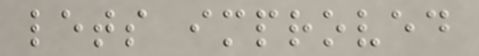lets improved
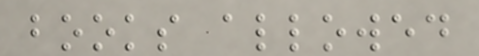books allowed
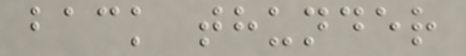back thunder
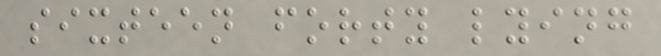sixteen forty lying
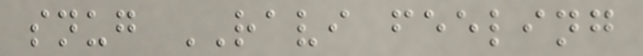snug RAVI feeling
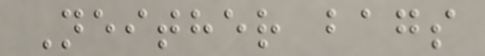Neither bags
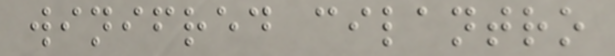winifred cilantro
